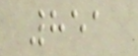851
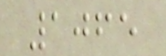1065
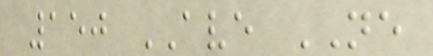150 AVE NE
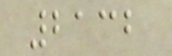2132
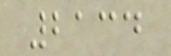2134
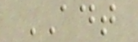ADT
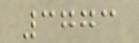3773
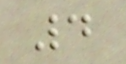4
